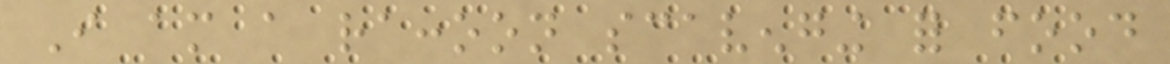I am a raccoon scavenging for food
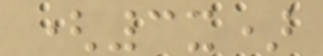(3x)
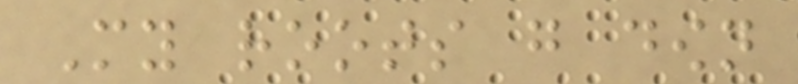My roots go down
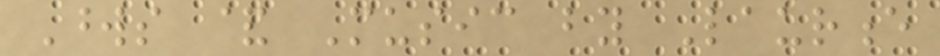Words & Music by Laurence
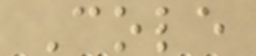Cole
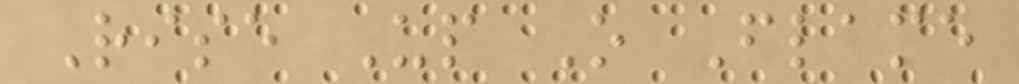Rise Up O Flame
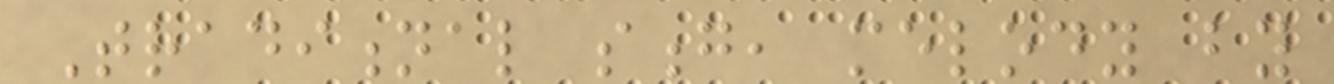Traditional song, melody by
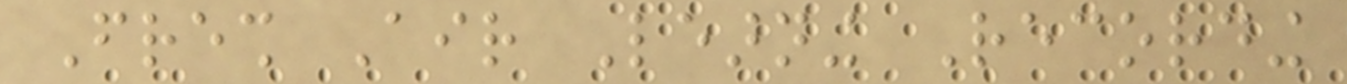Fresh Air Learning Recording
